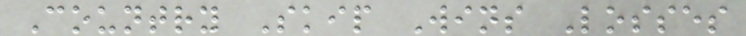Country Skip Wins Losses
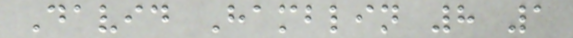David Hamblin 8 1
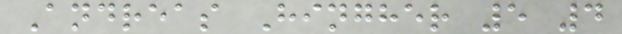Andreas Hingher 5 4
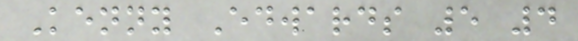Kenny Edwards 5 4
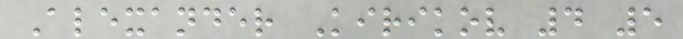Alexander Kirikov 4 5
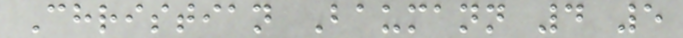Christian Baumann 4 5
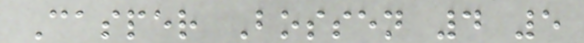Casper Bossen 4 5
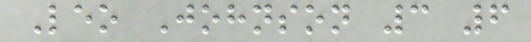Leo Johnson 3 6
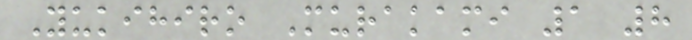Yukihiro Murakami 1 8
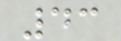43
